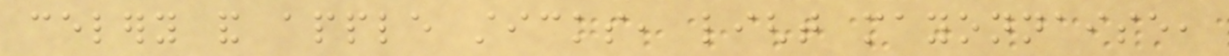celery and apple sticks, light mayonnaise,
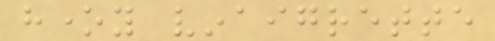honey vinaigrette
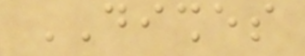DISHES
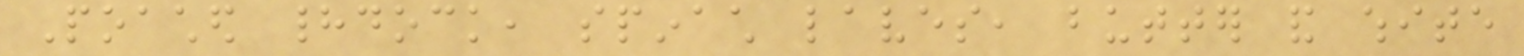Poached haddock, spinach laves, butter and white
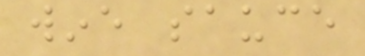wine sauce
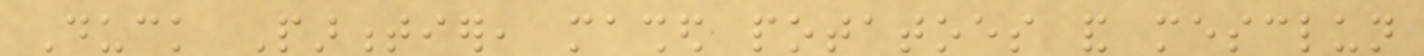Duck Parmentier, mashed potatoes and mesclun
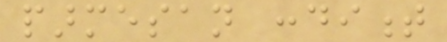parmesan condiment
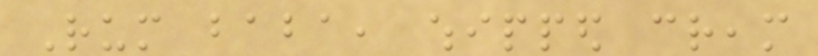Rum baba, whipped cream
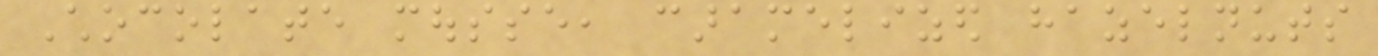Chocolate mousse, caramelized hazelnuts
